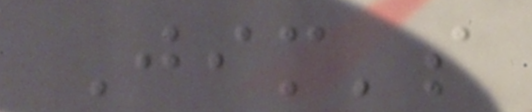Jim's
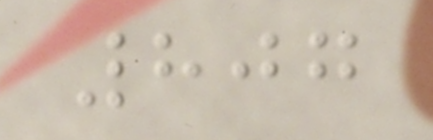807
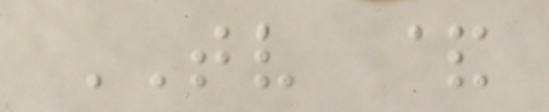TV &
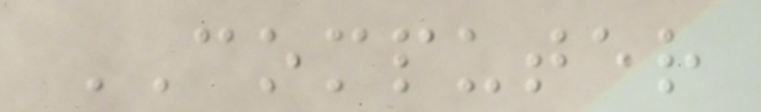COMPUTER
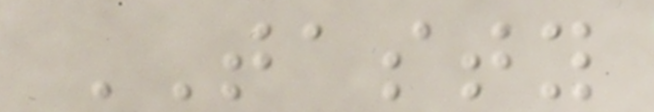TASTY
